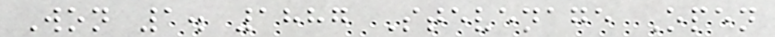Won 1. 1887 Stevenage Open
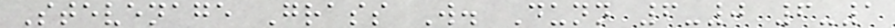Stevenage Grass W. Dunn 6-0 6-1
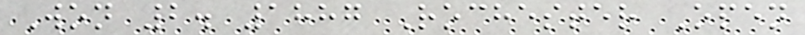Won 2. 1887 Rochester Open
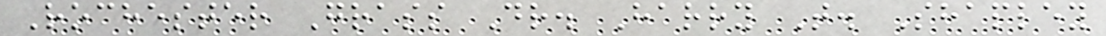Rochester Grass Dr. Harry T. Shapley
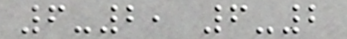6-2, 6-2
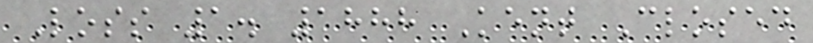Loss 1. 1888 Kent Closed
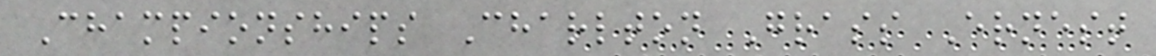Championships Charlton Grass Ernest
